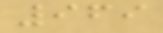969
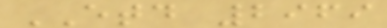ETD 2969
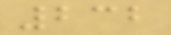232
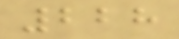228
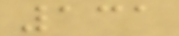131
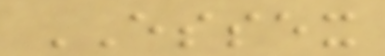ESSEX
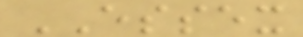ESSEX
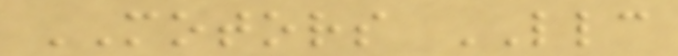MOTORS LLC
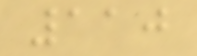110
